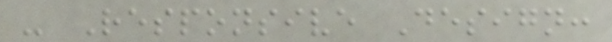- Responsive Design:
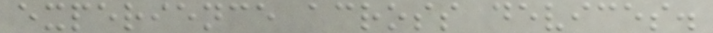experience across devices.
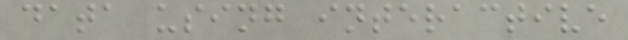data using interactive
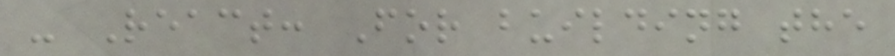- React: For building the
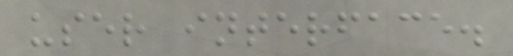user interface.
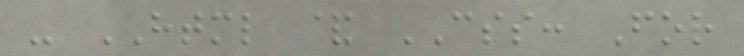- HTML & CSS: For
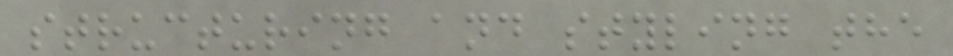structuring and styling the
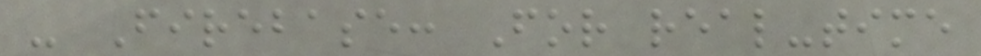- Firebase: For real-time
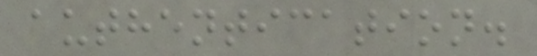authentication.
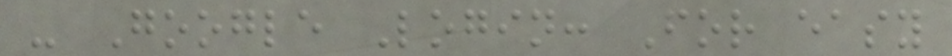- Google Login: For easy
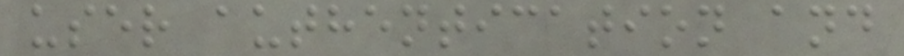user authentication and
